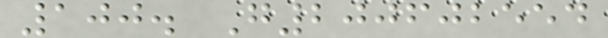100. G200602554
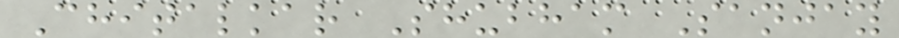Chitalkar Shubham Sanjay
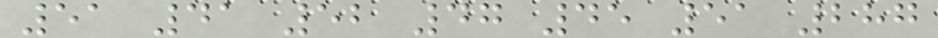51 41 52 47 45 51 287
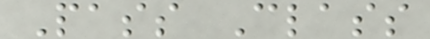Pass Class
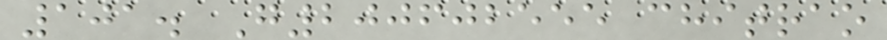101. G200602555 chitrao
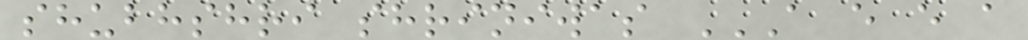shubhshri shriniwas A E E A
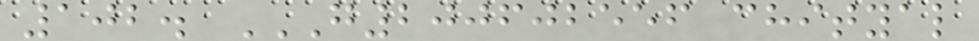102. G200602556 CHITYAL
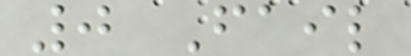0 Fail
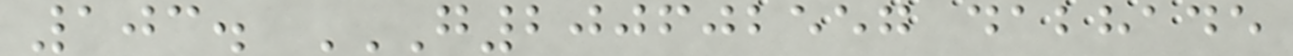103. G200602557 DABHADE
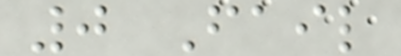0 Fail
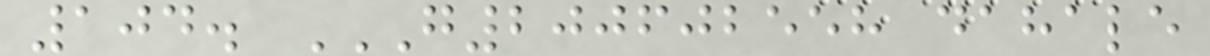104. G200602558 DAHALE
